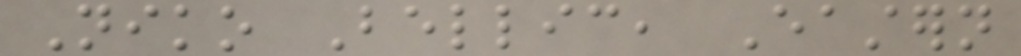Niko Bellic, Eastern
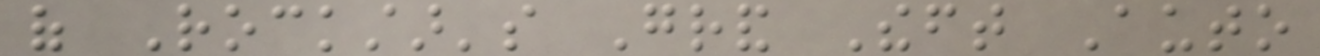of Rockstar's Grand Theft Auto
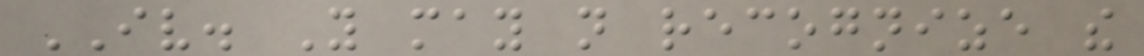IV. You may not recognize the
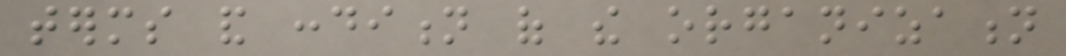terms and condition of the organization
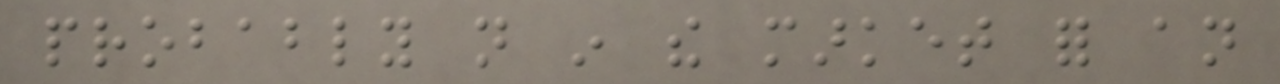probably not in the market for an
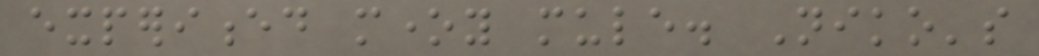experienced money mule. Niko's
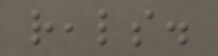reals.
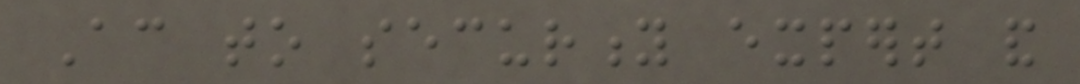According to security expert and
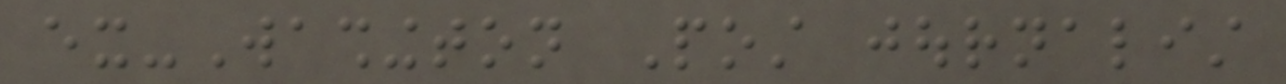ex-Washington Post journalist
